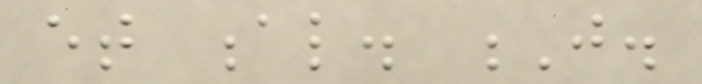et al. J.
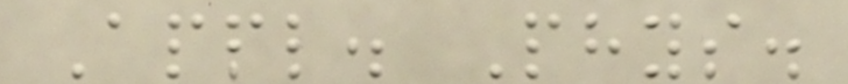Appl. Phys.
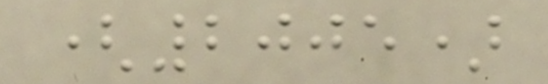(2005)
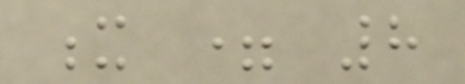x = 8
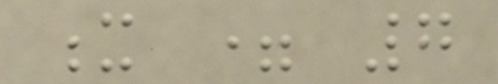x = 7
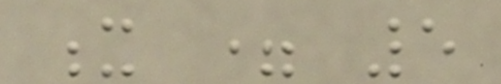x = 5
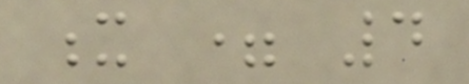x = 4
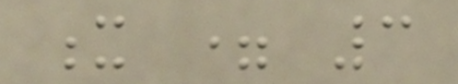x = 3
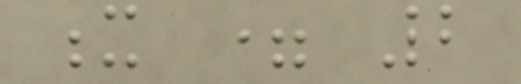x = 2
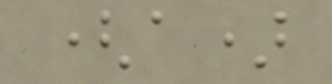(a)
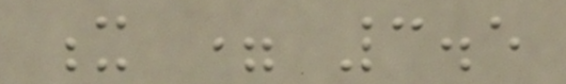x = 3.5
